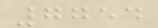7754
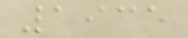1935
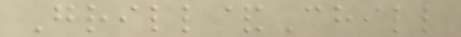Grill&Chill
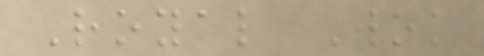Royal Wok
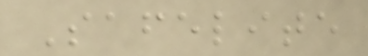Safelite
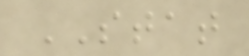STAT
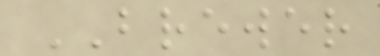BREWER
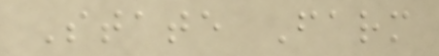State Farm
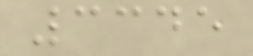3345
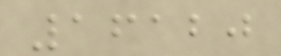16120
